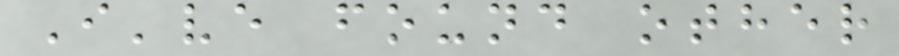I've found other
